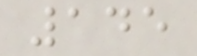145
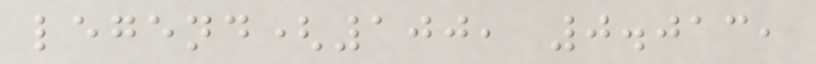legend(100, 0.013,
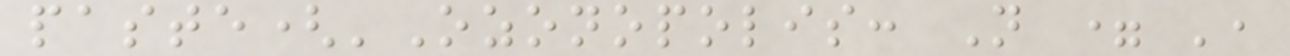paste('Ozonopolis: N = ',
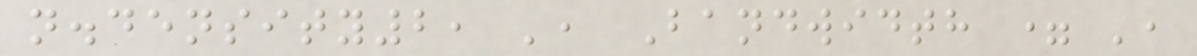n.density2, ', Bandwidth = ',
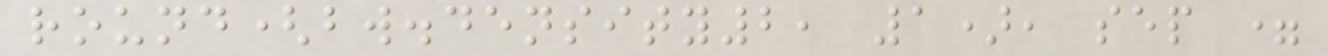round(bw.density2, 1), sep =
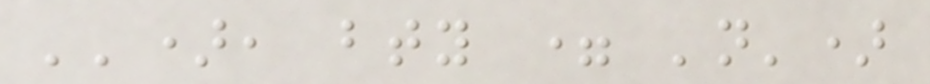''), bty = 'n')
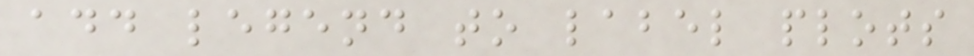add legend to label plots
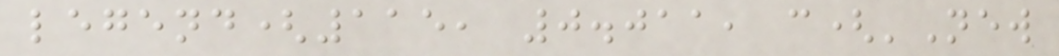legend(115, 0.011, c('New
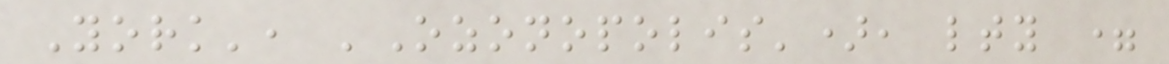York', 'Ozonopolis'), lty =
